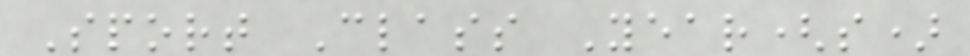Sport Class Year(s)
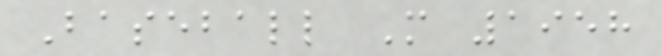Baseball M 1958
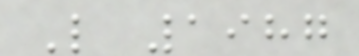L 1987
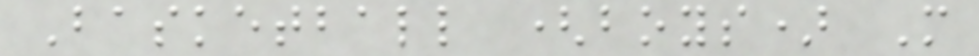Basketball (boys) M
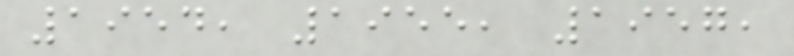1954, 1955, 1957,
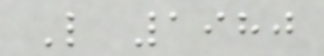L 1980
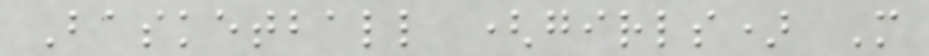Basketball (girls) M
